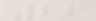26
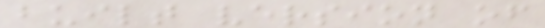built version of
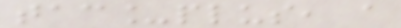tac_plus, a
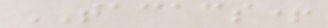TACACS+
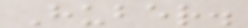Huber.
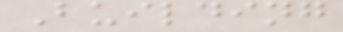Building
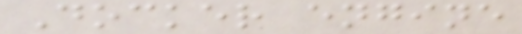Docker engine
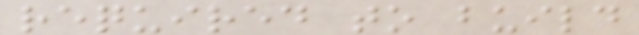required to build
